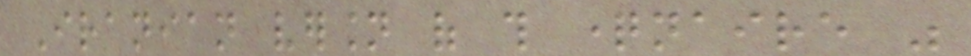Iranian version of this questionnaire was
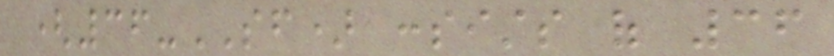(36-SF) consists of 36
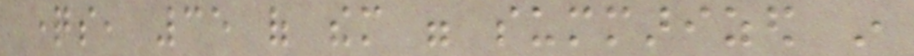questions, 35 of them were summarized in
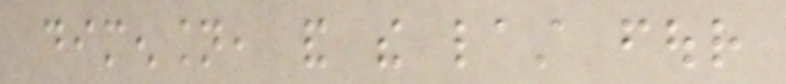dimension, and the last four
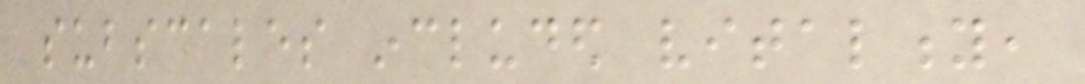subscales included vitality,
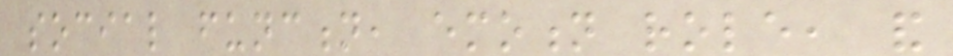social function, emotion role, and
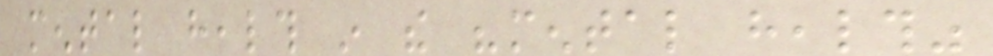mental health in the "mental health"
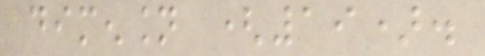dimension (19).
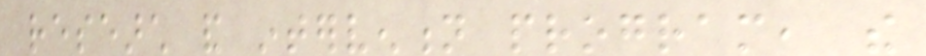research and intervention program, the
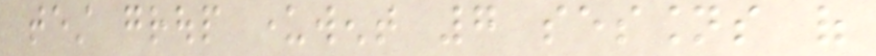test group underwent 7 sessions of
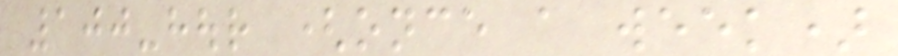100-hour (once a week)
